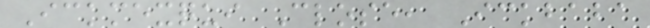Ickmexqui Close, Ickbaba
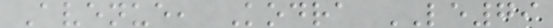Avenue, Kodra LE79
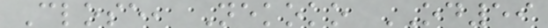Close, Nekoko OD59
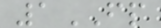1FP
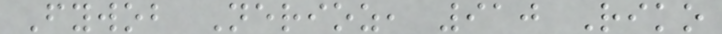Fywob Nerioz, 910 Riko
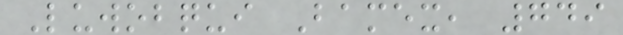Luwobqui Bamex, 749
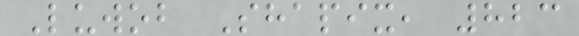Luwob Shapix, 823
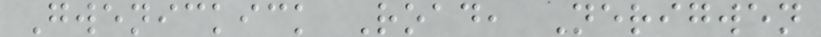Gwenickick Road, Nerigwen
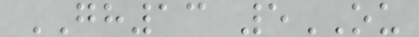GH13 5OU
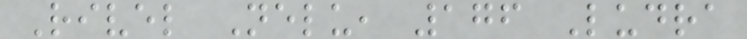Rivel Nelu, 176 Ludra
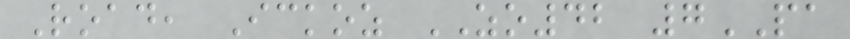Road, Ickoz ZO42 7PA
